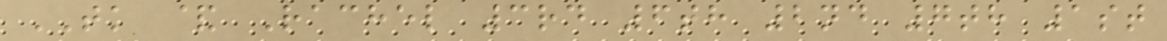TK & Rachel 3rd 6th 2nd 7th 1st
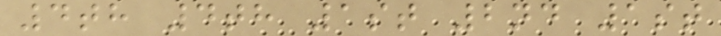4th 4th 1st 2nd 1st
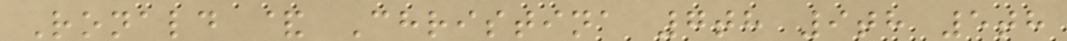Ronald & Christina 7th 9th 5th
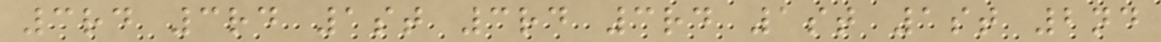3rd 3rd 1st 3rd 3rd 1st 1st 2nd
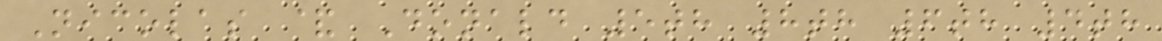Nicolas & Donald 5th 8th 6th 4th
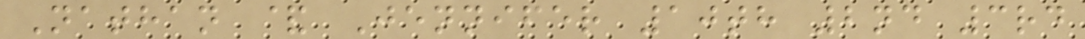Nathan & Jennifer 10th 2nd 3rd
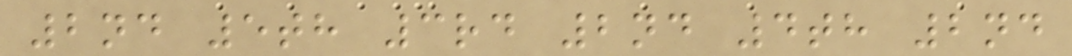2nd 5th 3rd 2nd 4th 2nd
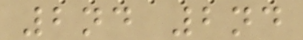2nd 2nd
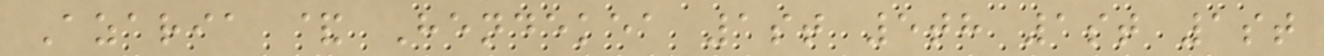Azaria & Hendekea 1st 5th 1st 1st
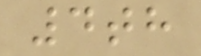4th
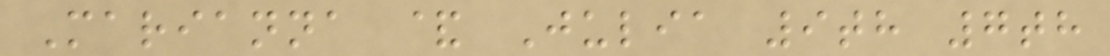Marianna & Julia 9th 7th
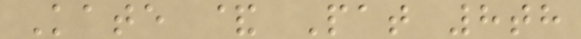Kate & Pat 8th
